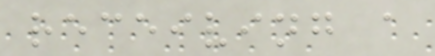receiving a
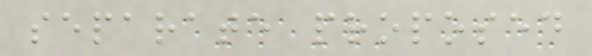separate proposed
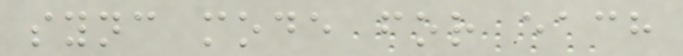sync mode for each
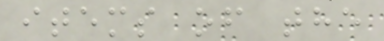items of the
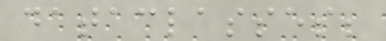dataclasses;
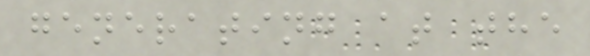generating at the
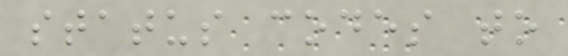status codes to
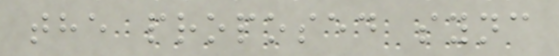the proposed sync
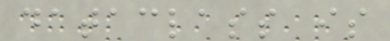dataclass is
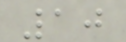10
